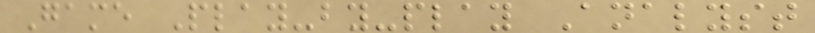Game Play-by-play Analyst
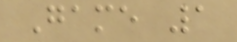Game 1
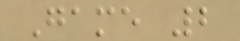Game 2
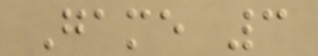Game 3
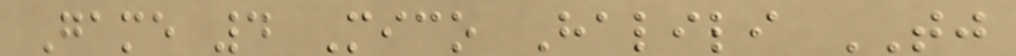Game 4 Mico Halili TJ
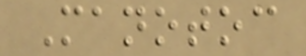Manotoc
